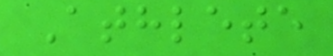Athlete
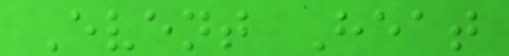Event Heat
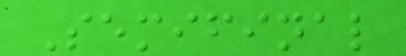Semifinal
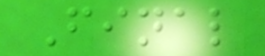Final
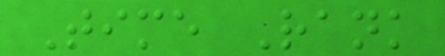Time Rank
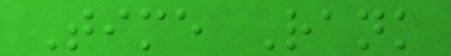Time Rank
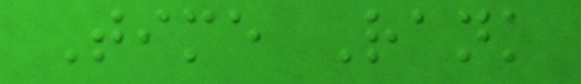Time Rank
